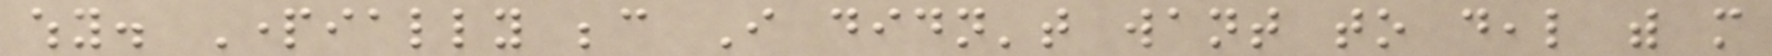why. Partially because I didn't want to deal with more
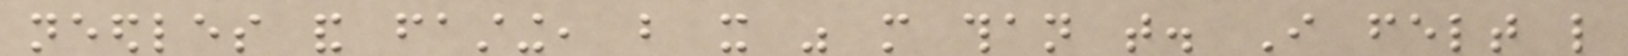needles and fasting, but it was more than that. I felt like
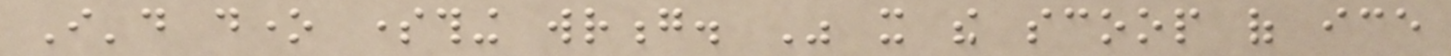I'd done something wrong. Was it the scoop of ice
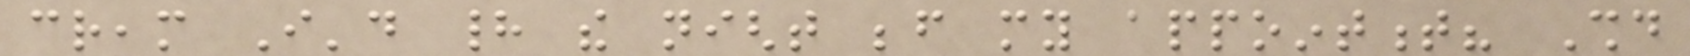cream I'd had the night before my appointment? Should
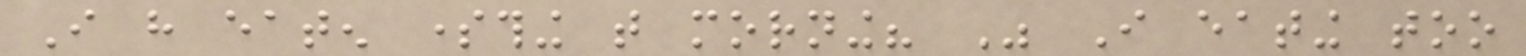I have eaten something that morning? Was I eating too
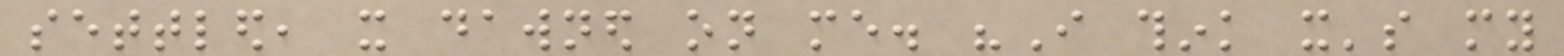settled, it dawned on me. "I think it's my
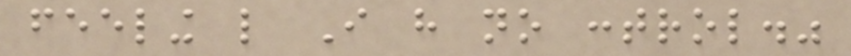feeling like I have no control."
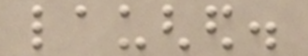laughed.
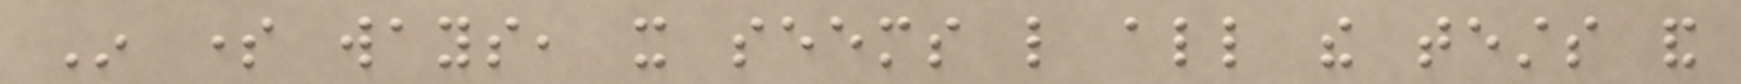In some ways, it seems like all the tests and
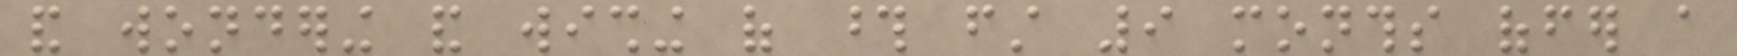and wondering and wishing of those first 9 months offer a
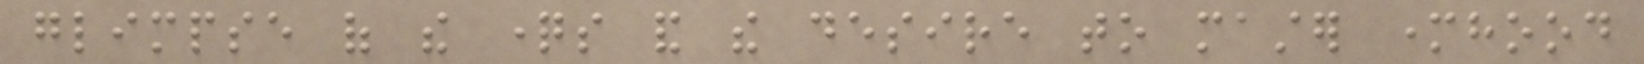glimpse of the questions and the desire to master motherhood
